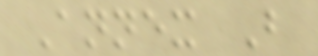Annex B
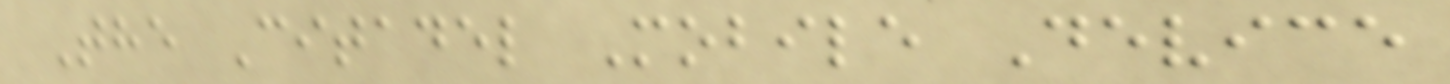The Citadel Mobile Device
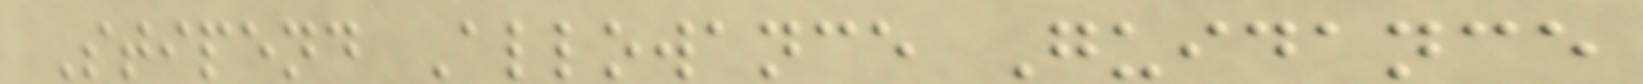Stipend Allowance Guidance
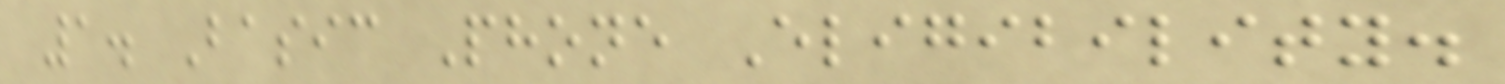1. Basic Phone Eligibility.
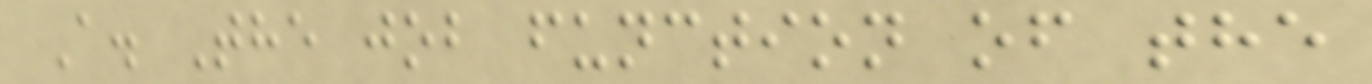A. The job function of the
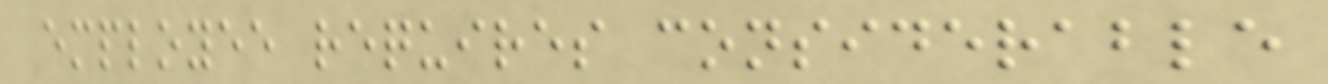employee requires considerable
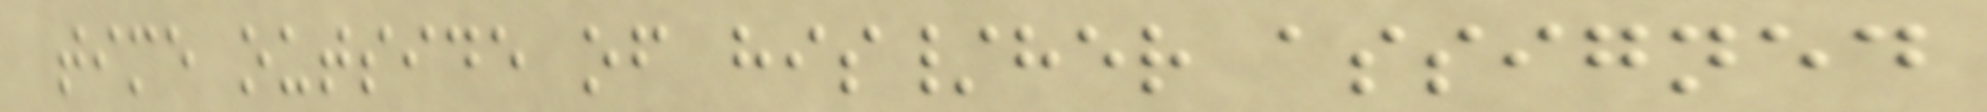time outside of his/her assigned
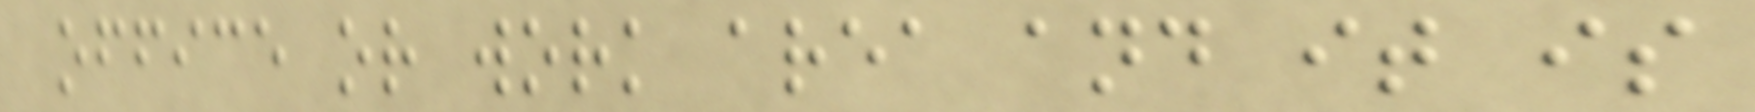office or work area and it is
